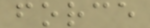force
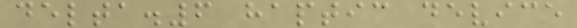delta.6 haptic device
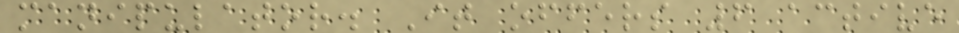manipulator. It offers 6 active
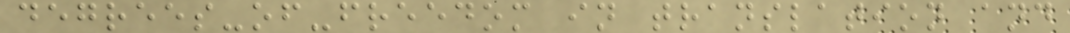degrees-of-freedom in translation and
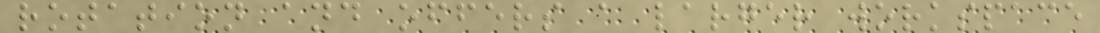rotation and offers a larger workspace
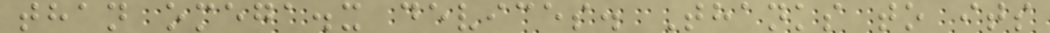than omega.x devices. Thanks to its
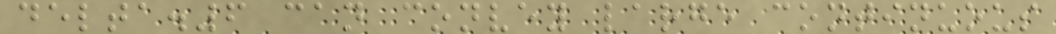delta.6 can convey large continuous
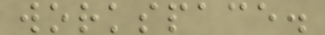workspace.
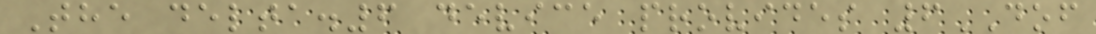The delta.6 device provides 6DOF
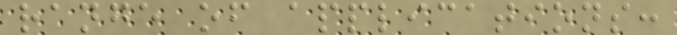range of applications:
